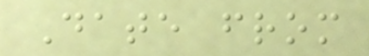Date from
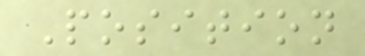Position
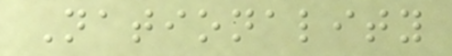Nationality
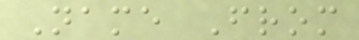Name From
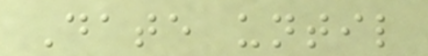Date until
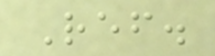Ref.
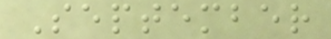September
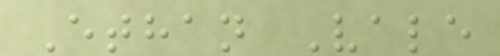Ethan Vale
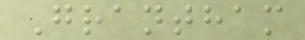Grantham
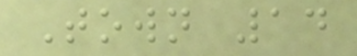Town 14
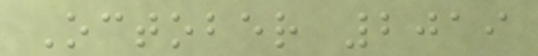October 2019
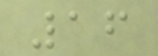16
